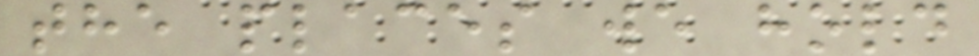the places we hold
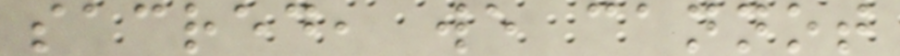sacred, we cannot
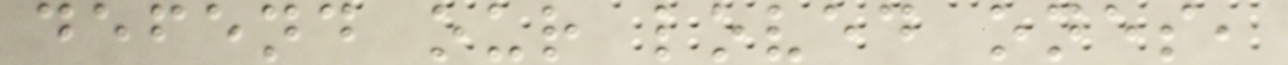defend our loved ones,
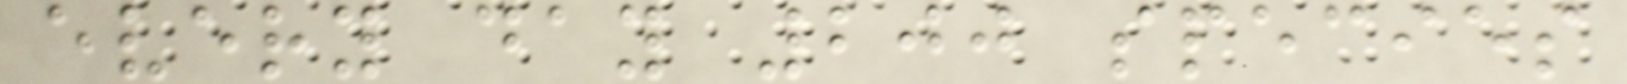every day 200 species
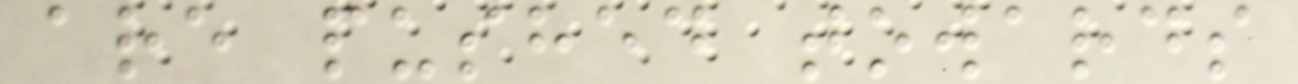are pushed towards
